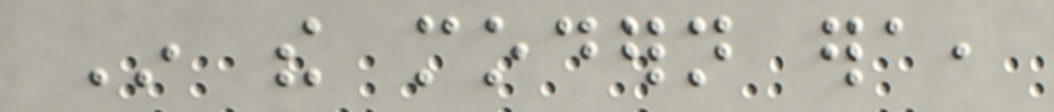In the modern era,
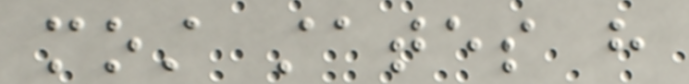most states have
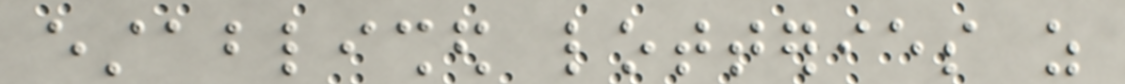established lotteries as
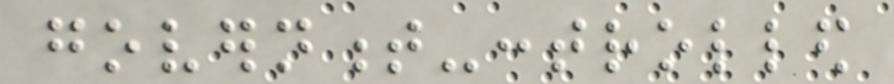government-controlled
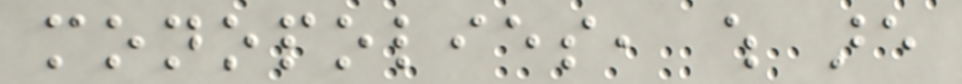monopolies, which are
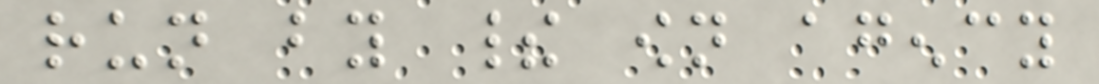run by their own agency
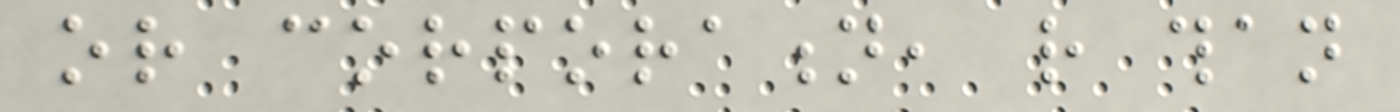or corporation, rather than
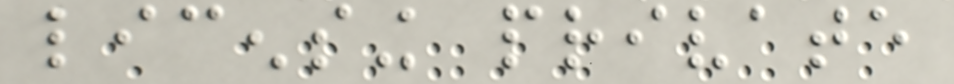licensing private
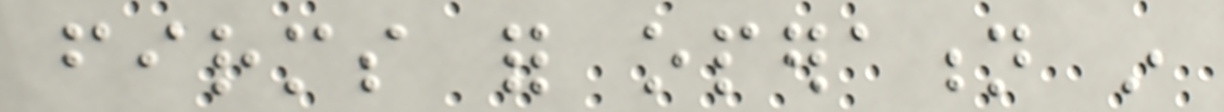firms for operation in
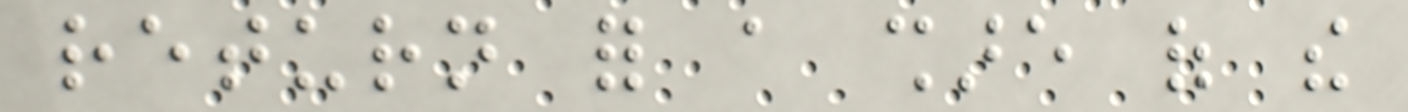return for a share of the
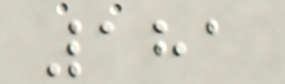181
